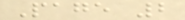Page 2
